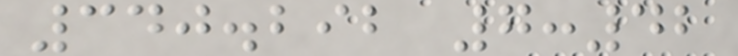340.292 7:42
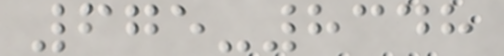675-8348
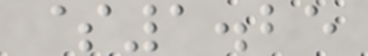$1.25
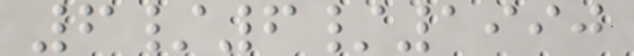6/6/1990
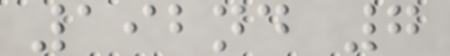192nd 7
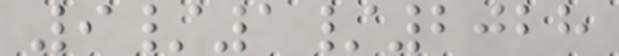9/1/2028
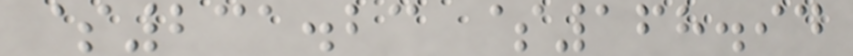$231.23 $168.94
